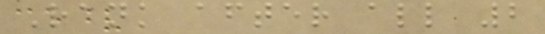Rank after all 2
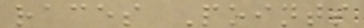races Points
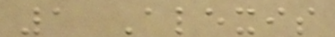1 Alexis
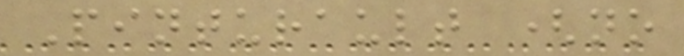Pinturault (no
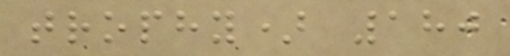trophy) 180
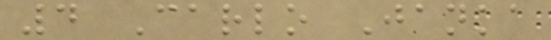4 Carlo Janka
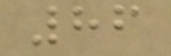86
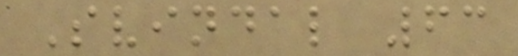Svindal 63
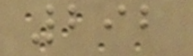292
